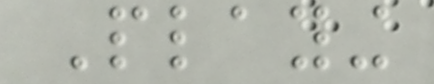Playing
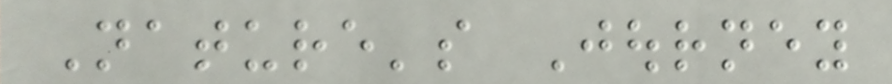Nature's Journey
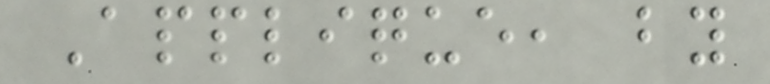Applique, by
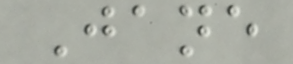Jane
